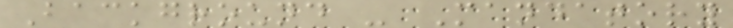Background - Mandatory
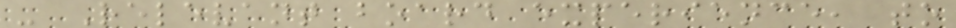- Relevant board experience, to
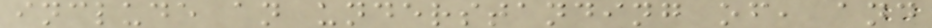include an understanding of, and
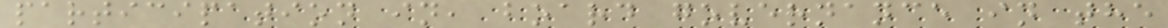participation in, board governance in the
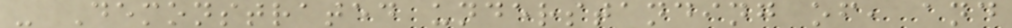- Demonstrated understanding of, and
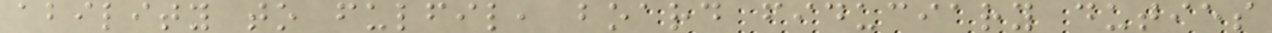ability to fulfil, board fiduciary duties
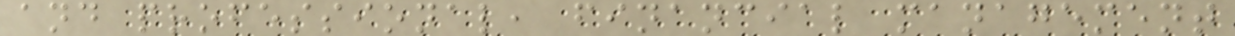and professional, financial management
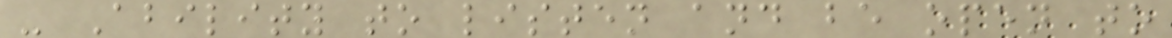- Ability to listen and be open to
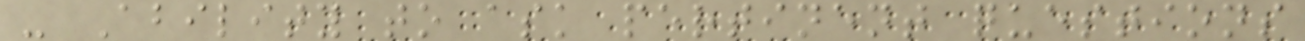- Ability to ask pertinent questions
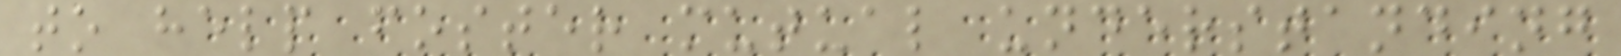to help foster mutual understanding
